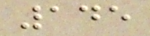145
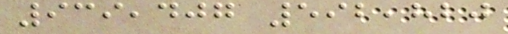939,407 592,820
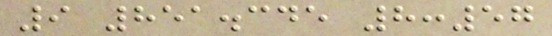9 851.345 8:57
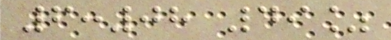6:08 49%
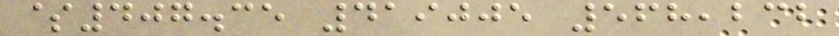$407.35 419005 568,232
